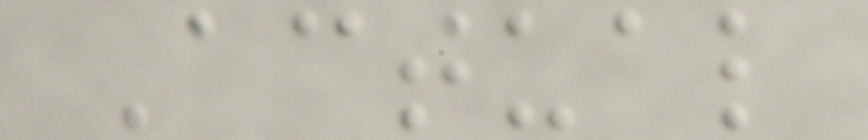Actual
